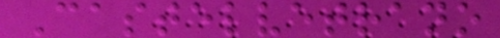Castelvetrano
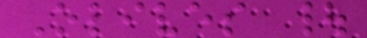Olives |
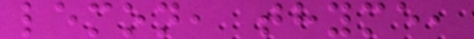lemon, thyme,
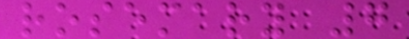rosemary 7
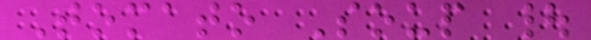Tomato Soup |
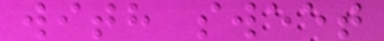with sweet
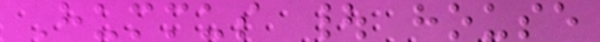Hummus | house
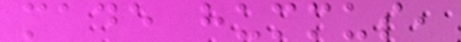made hummus,
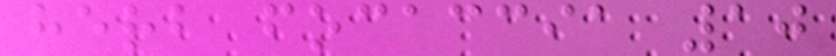herb focaccia 10
